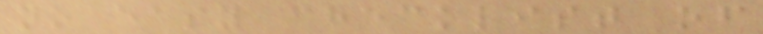no easy checklist of
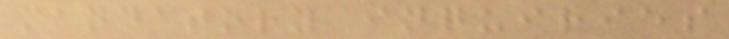mandatory inquiries
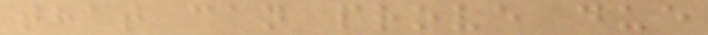that can prove due
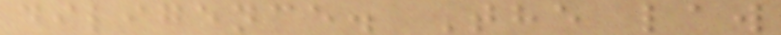diligence. The law
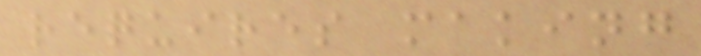requires making
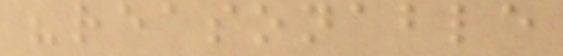"reasonable
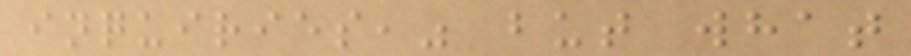inquiries," but what
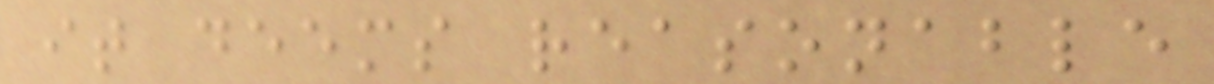it deems reasonable
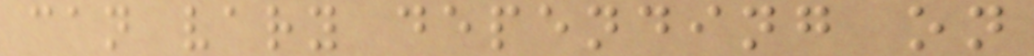can vary depending on
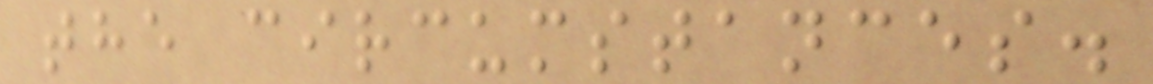the circumstances.
